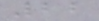22
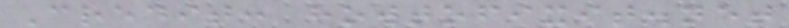Credit: howtofixit.net
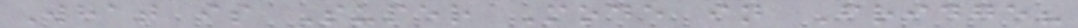What is Super Mode in Fridge?
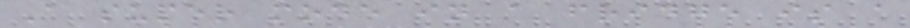A super mode in a fridge is a
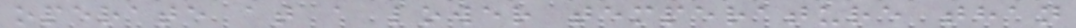operate at a lower temperature than
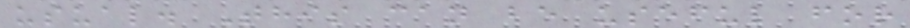usual. This can be useful for
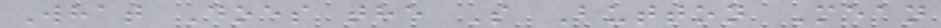What Does the S Button Mean
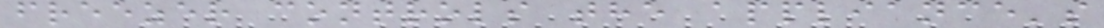freezer controls the appliance's
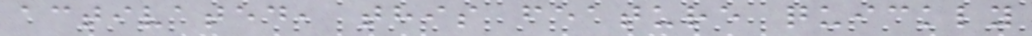activated, this feature quickly
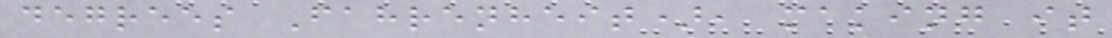degrees Fahrenheit), making it
